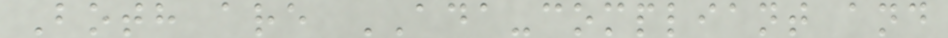Both are ADA-compliant and
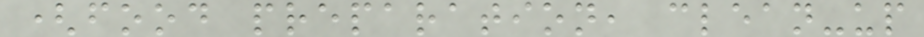(food preparation, clean-up
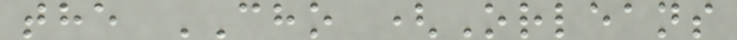the CHO (Orleans
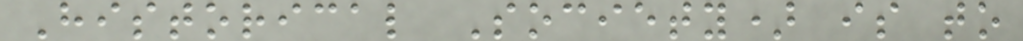Historical Society) is to
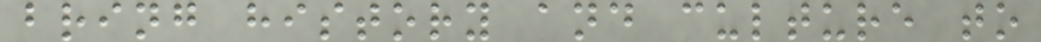bring history and culture to
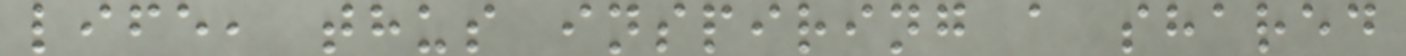life, thus inspiring a shared
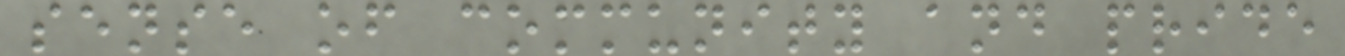sense of community and pride
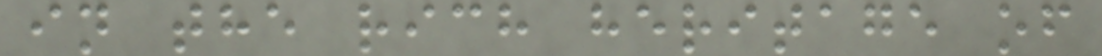in the rich heritage of
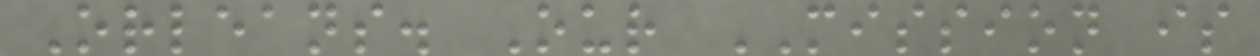Orleans. Our MISSION is
